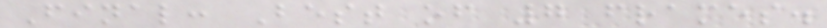Final: Best of 7 frames.
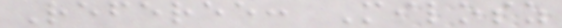Referee: Milosz
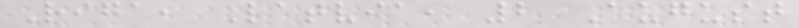Riga, Latvia, 2 August
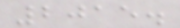2015.
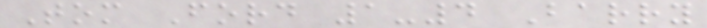Tom Ford 1-4 Barry
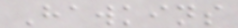Hawkins
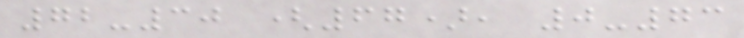72-30 (67), 0-73
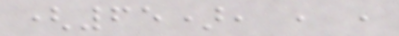(65), , ,
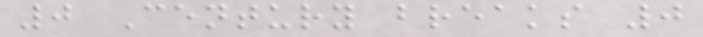0 Century breaks 0
